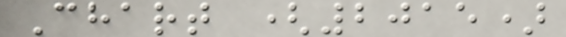Chart (2015)
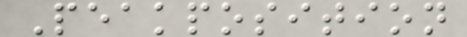Peakposition
